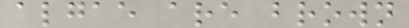algae are brown
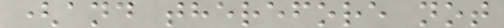(and therefore not
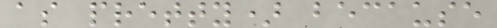as pretty) because
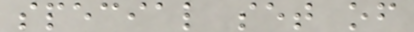special set of
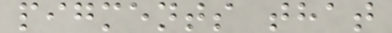pigments that
